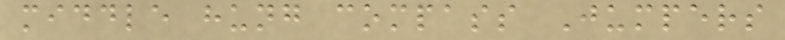middle hung compass Jumpers
